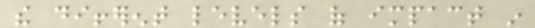the different levels of impact in
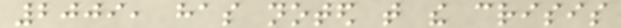2009, has noted that the crisis
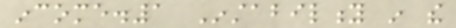income.1 Instability in the
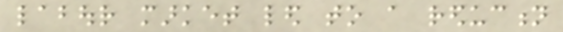labour market led to a reduction
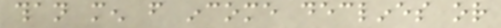than men from income declines or
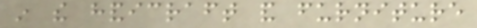in the handicraft and furniture
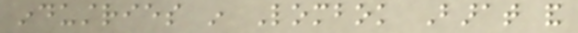industries in Lombok Barat and
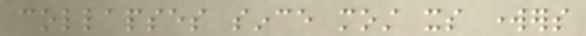collapses since most its workers
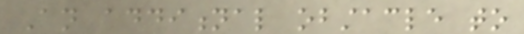An additional obstacle to
